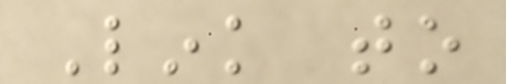Link to
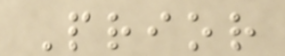Prior
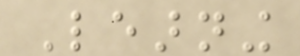Learning
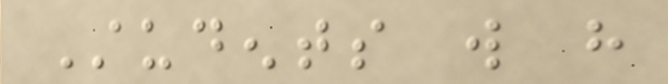Students will have
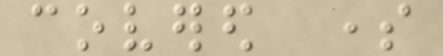covered some
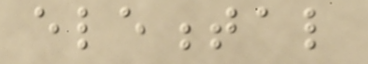elemental
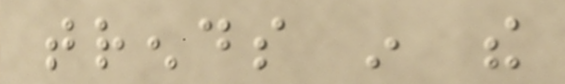trends in the
